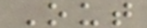Out
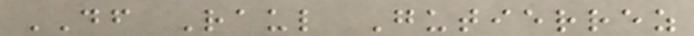DF Raul Gutierrez
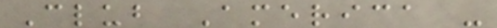Club America -
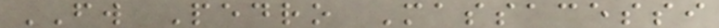FW Pedro Massacessi
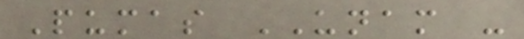Pumas UNAM -
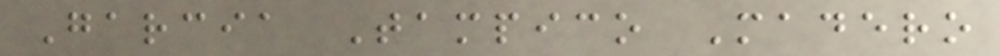Garcia Tampico Madero
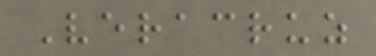Veracruz
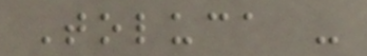Toluca -
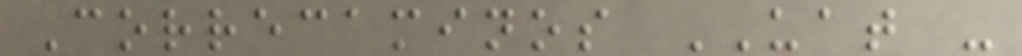Correcaminos UAT -
